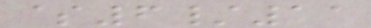$6/11
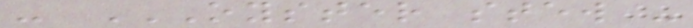- OYSTER STEW -
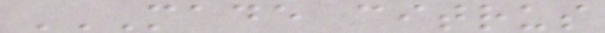MADE CITRUS
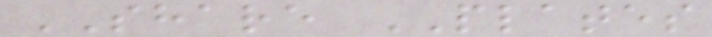SHARE PLATES
